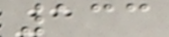133
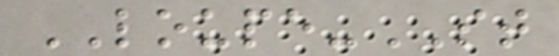LOUPE-ST
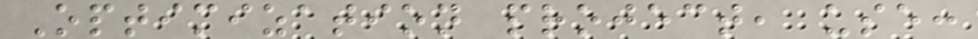Optimization project, use:
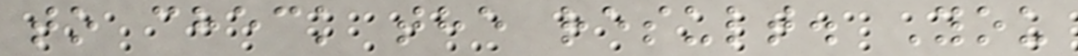to check the result. You
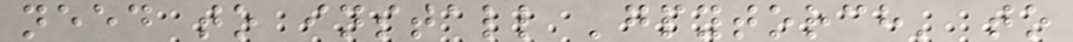need to install 'gpytorch' to
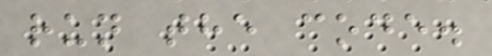run the code.
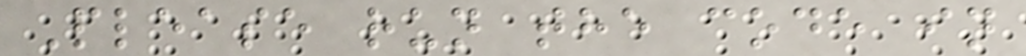Please run the code in
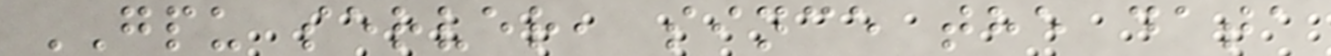GPU server, since the data
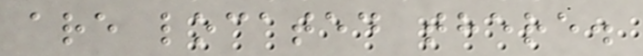are located there.
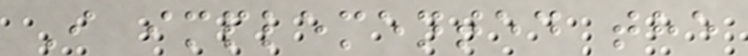I implemented the
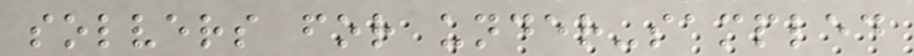solvers for under-sampled
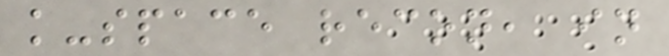k-space recon, in
